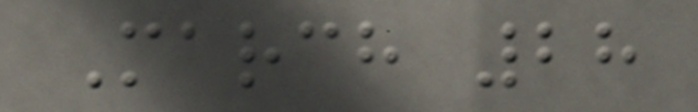March 28
